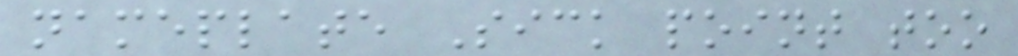nameplate Sick point too
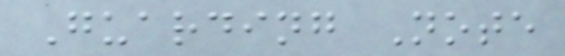Guarding Note
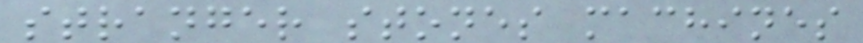stranger stones machines
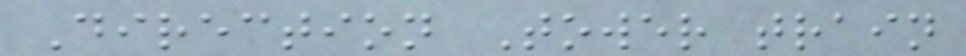Direction Tower train
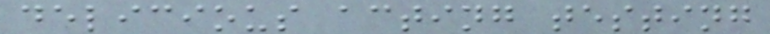delicious acting testing
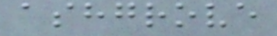ashgrove
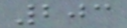203
